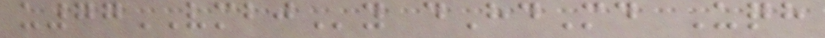u77VMBJy dHdMd Uqh
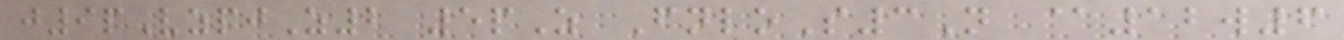j9pVzpjZ2 5pZ FnloS3N @12w6
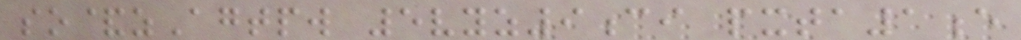so&zAgtpw 5vyz9ci pxta1e
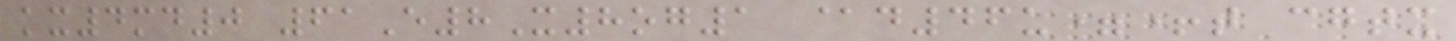kx4md0 61E8X8og1 @d46u=+t cgtx
